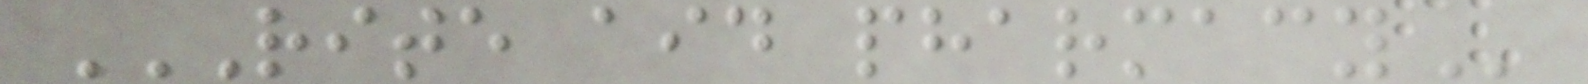RITE AID PHARMACY
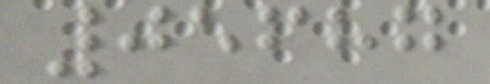05687
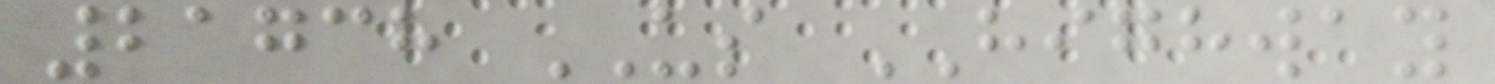21738 US HIGHWAY
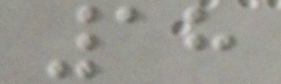18
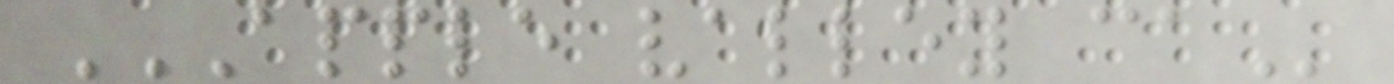APPLE VALLEY CA
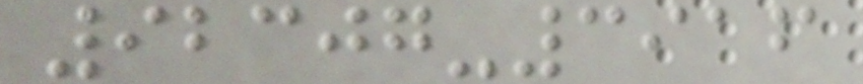92307-3916
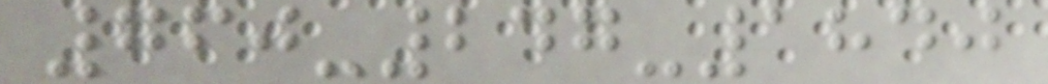760-247-1840
